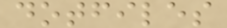dotfiles
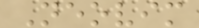Neovim
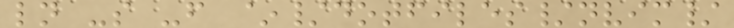ln -s -f ~/dotfiles/nvim/
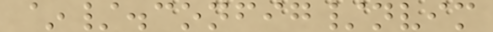~/.config/nvim
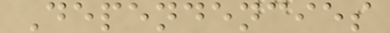Dependencies
